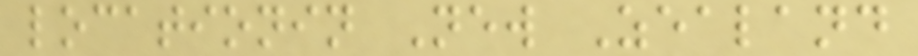locationin New Zealand
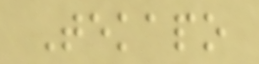Tekapo
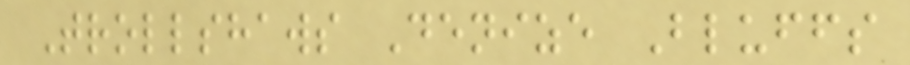Trollshaws Denize Bluffs
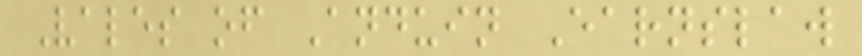Vales of Anduin Earnslaw
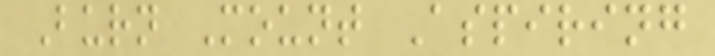Burn Mount Aspiring
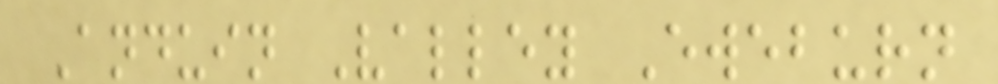Anduin Valley Eweburn
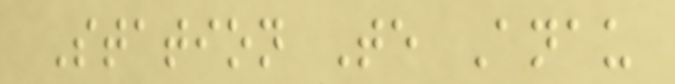Station Te Anau
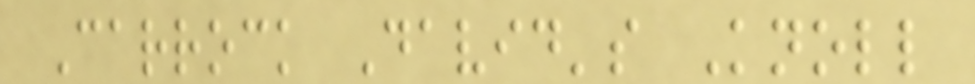Carrock David's Knoll
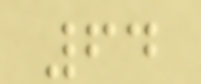64
